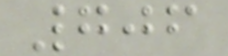706
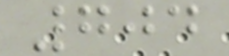704
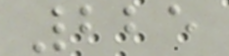225
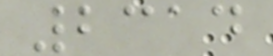2314
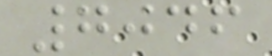7046
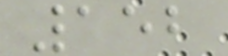152
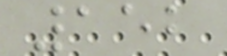152
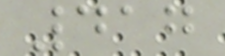417
